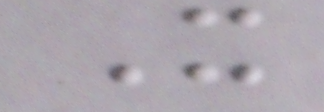It
